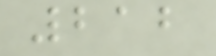212
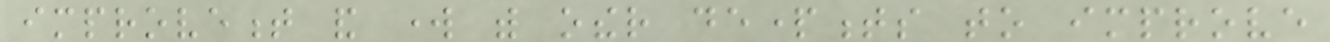improvement and work with other departments to improve
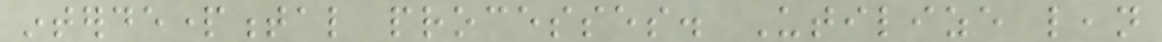interdepartmental processes. Utilize lean
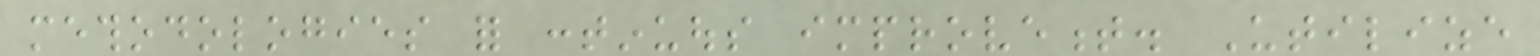methodologies for continuous improvement. Utilize
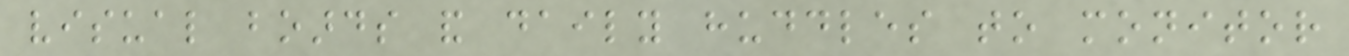visual boards and daily huddles to monitor
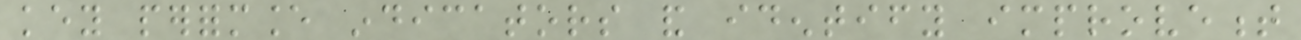key performance indicators and identify improvement
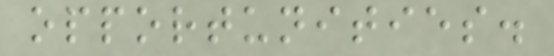opportunities.
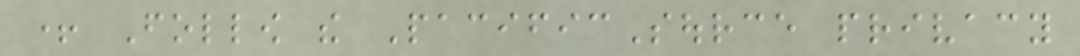+ Follow the PacificSource privacy
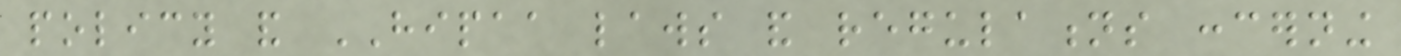policy and HIPAA laws and regulations concerning
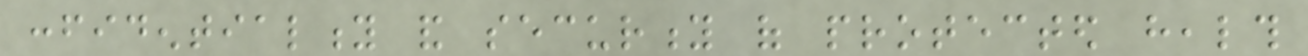confidentiality and security of protected health
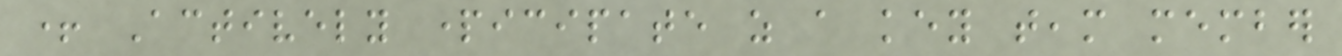+ Actively participate as a key team member
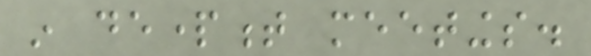in department meetings.
